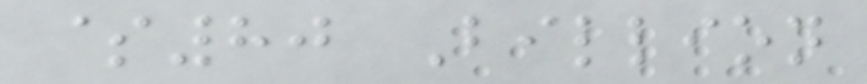$80 Billion
